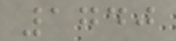1740
